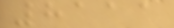8111
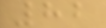82
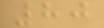80
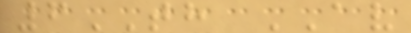6TH AV
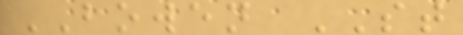BOWEN ST
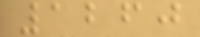1260
